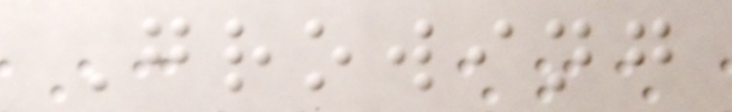Growing
